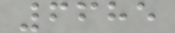6685
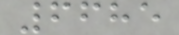6685
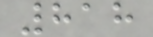818
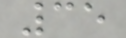35
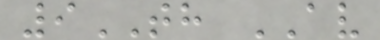9TH AV
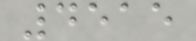4515
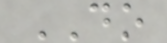DO
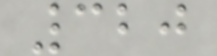320
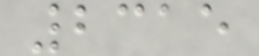2315
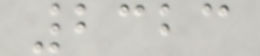2323
